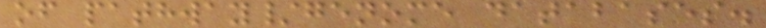of pathway/genome databases.
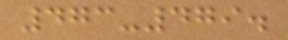473-479.
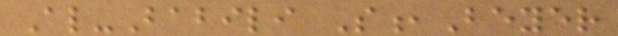Al-Babili S,Beyer
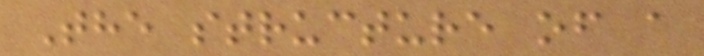The structure of a
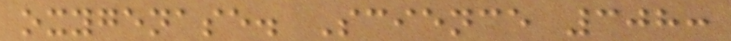oxygenase. Science 308:
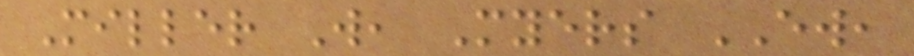Miller W, Myers EW,
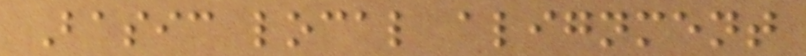Basic local alignment
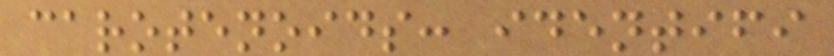carotenoids: identifi
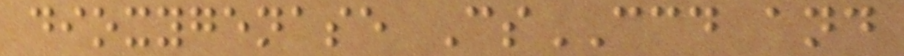dioxygenase CsCCD and
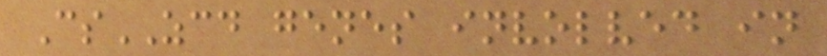CsZCD genes involved in
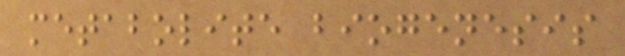metabolite biogenesis
